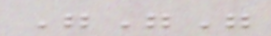"""
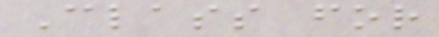Class for
